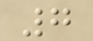7
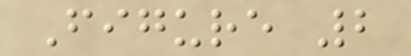Figure 2
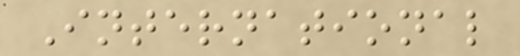International
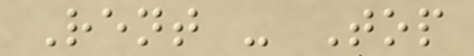Rent - Top
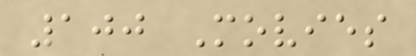100 Movies
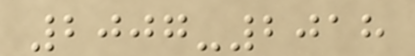2007-2018
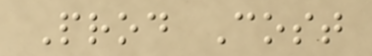Prod Cost
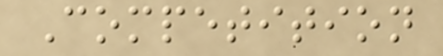Competition
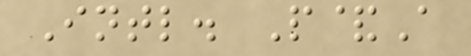Intl. P&A
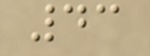43
